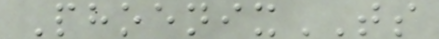PhoenixTS
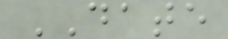DATE
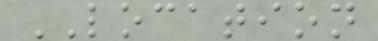LOCATION
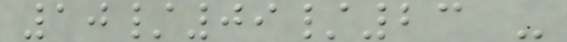10/09/23 -
